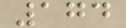174
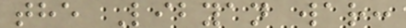the Libyan war:
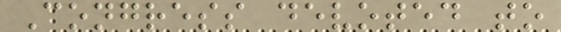Congress devoted to
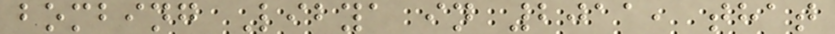bombing Libya in 2011, that
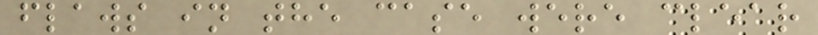flaws in the case were clear
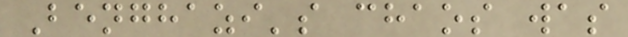Benghazi's chaos was
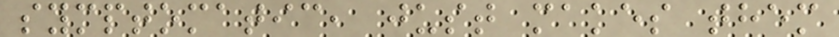symptomatic, just makes them
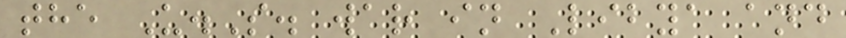the U.S. war in Libya and
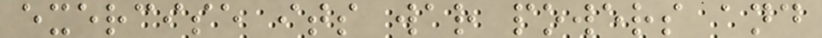exercise its war powers and
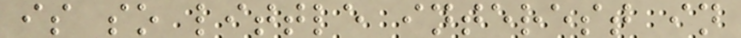is so little interest in
